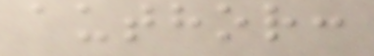author:
